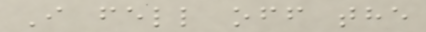I fell off the
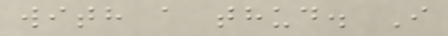with a thud. I
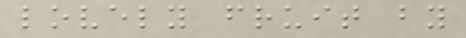lovely fruit by
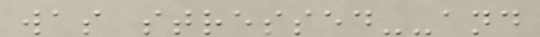was stressed--and
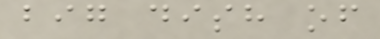big dish of
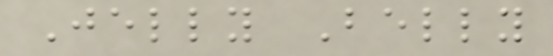Jelly Belly
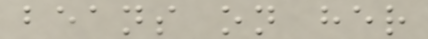beans on her
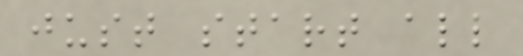just start all
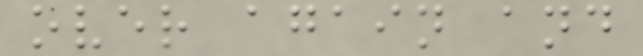over again and
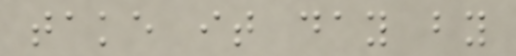take it day by
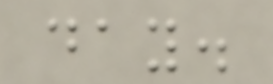day.
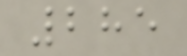285
